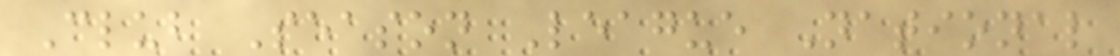Club Season League National
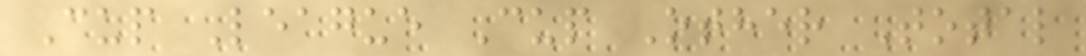Cup League Cup Other Total
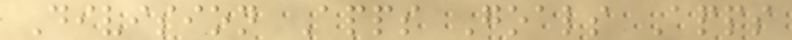Division Apps Goals Apps
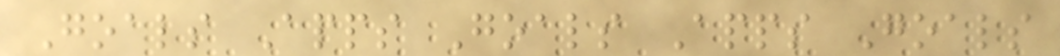Goals Apps Goals Apps Goals
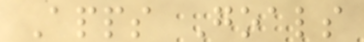Apps Goals
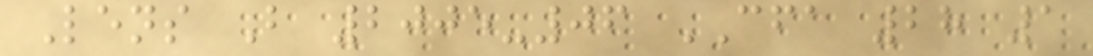Lens B 2005-06 CFA 28 1
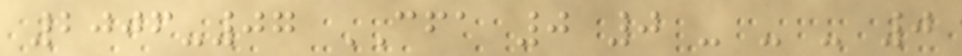2006-07 CFA 0 0 - - - 0
